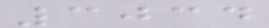3034
